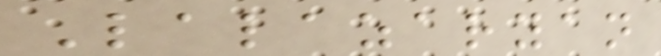Lalazaryan
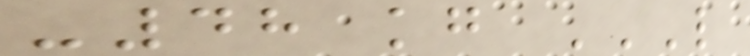-48 kg L
